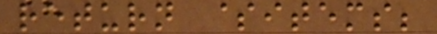return $items;
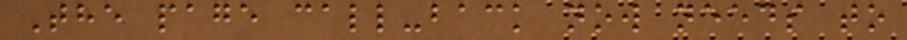The page call-back now needs to
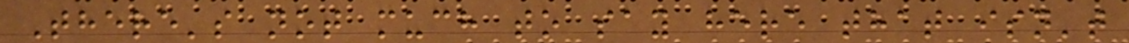There's not much to say here that isn't
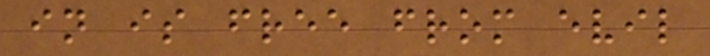in is free from evil
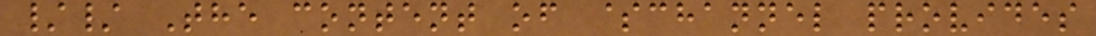// The content of $channel provides
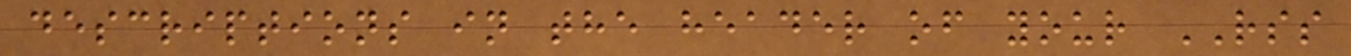descriptions in the header of your RSS
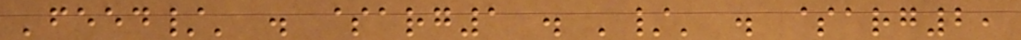'feed/' . $arg1 . '/' . $arg2,
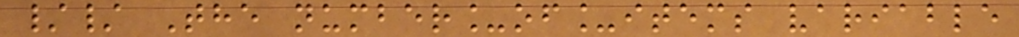// The number_of_items variable
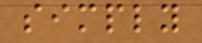simply
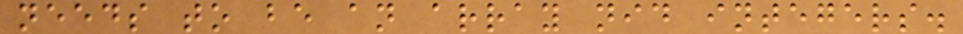needs to be an array nid integers.
